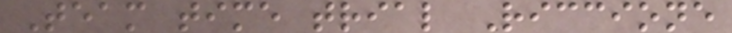Team time trial Riccione
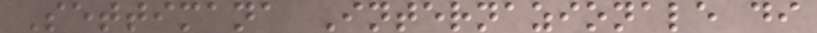Settimana Internazionale di
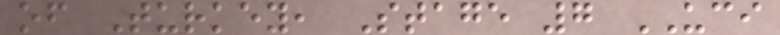of Turkey, Stage 7 UCI
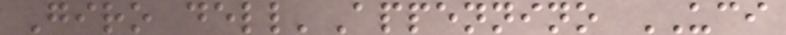Giro dell'Appennino UCI
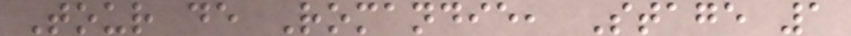Tour de Romandie, Stage 1
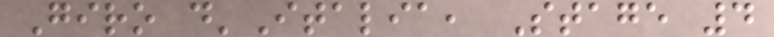Giro d'Italia, Stage 4
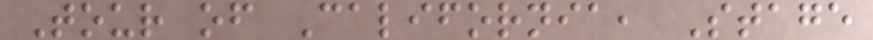Tour of California, Stage
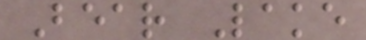Bear Lake
